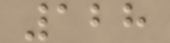128
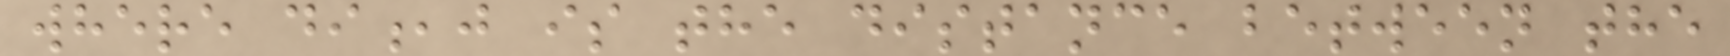where di,j is the distance between the
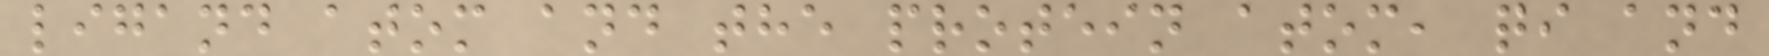ligand atom and the protein atom, qi and
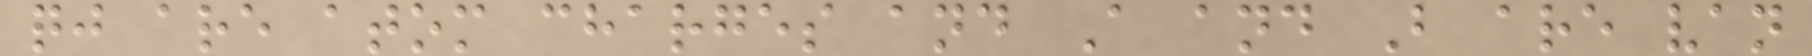qj are atom charges and A and B are van
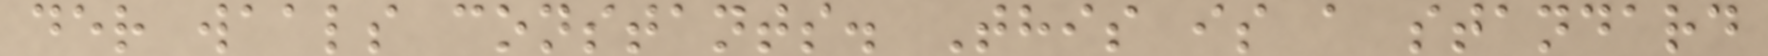der waals constants. This is a standard
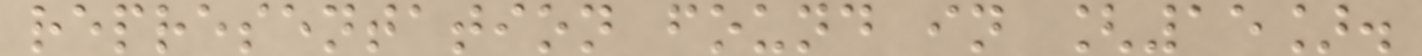representation found in [15].
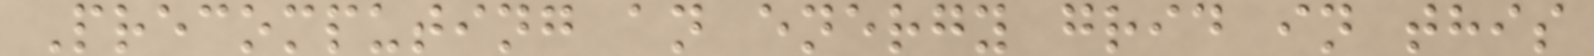Precomputing an energy grid in this
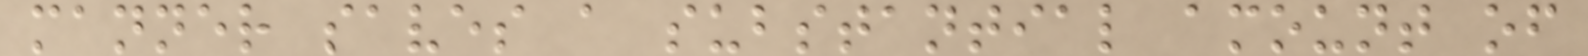manner saves a substantial amount of
